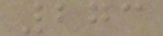273
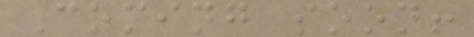Coming soon!
